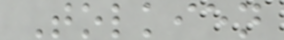Tolkien
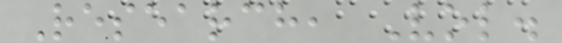Research, Vol.
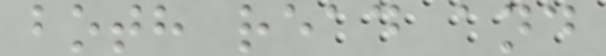both read and
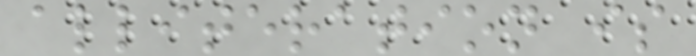alliteration is
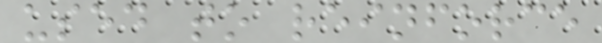used to reinforce
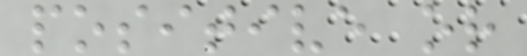positive or
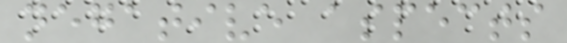negative aspects
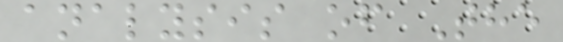analysis of The
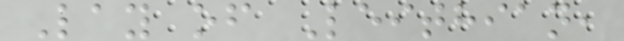Lay of Leithian,
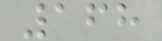168
